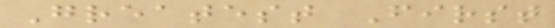Greatest First
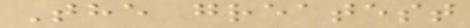The greatest
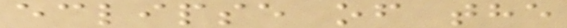eclipse of the
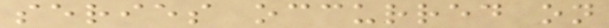series occurred on
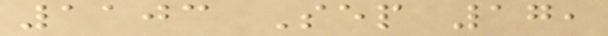1103 Sep 17,
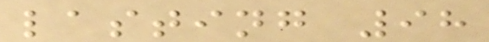lasting 98
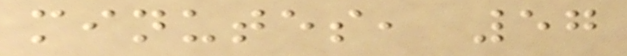minutes, 57
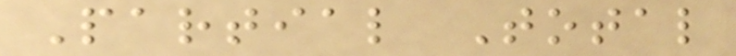Partial Total
